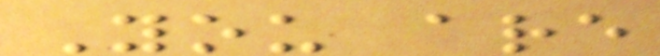You are
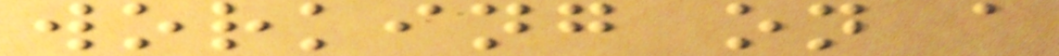working on a
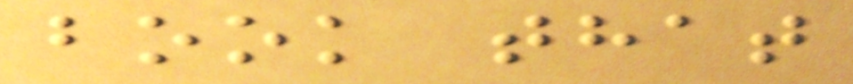book that
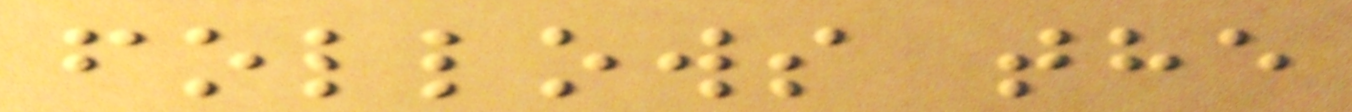follows the
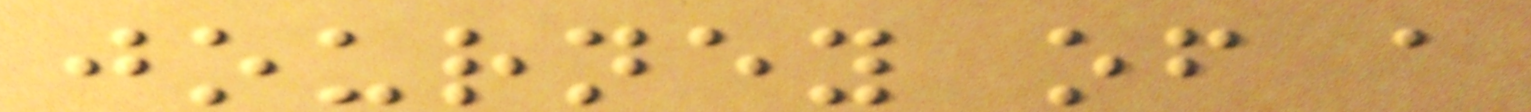journey of a
